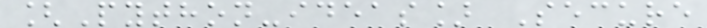[Python-ideas] Secure
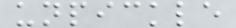unpickle
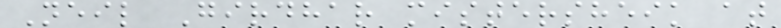Neil Girdhar mistersheik at
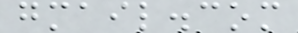gmail.com
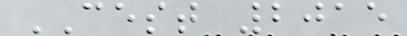CEST 2015
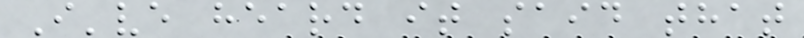I've heard it said that
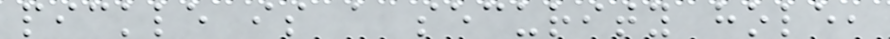pickle is a security hole,
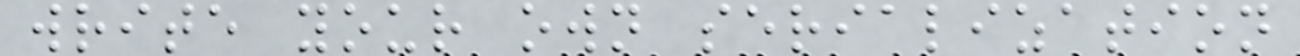write your own serialization
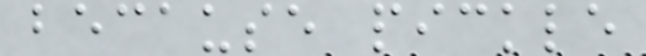because pickle
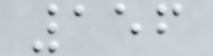156
